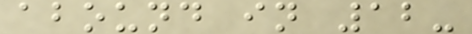abound in 12-
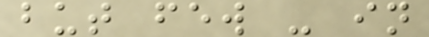but few - in
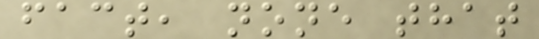fact, none that
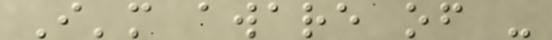I'm aware of -
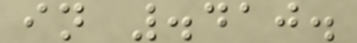in .410.
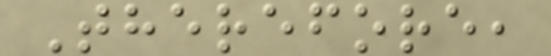Therefore,
